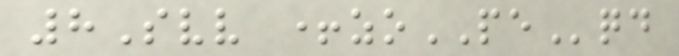8Svv +zoPEqd
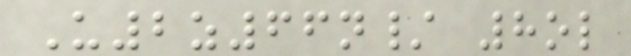U2z66n/ 8ol
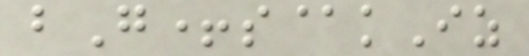bG+s@kIz
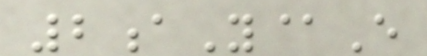2aY@E
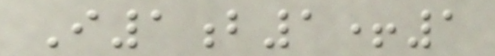I1b1+1
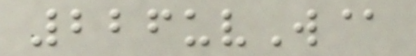226uvW@
